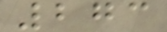273
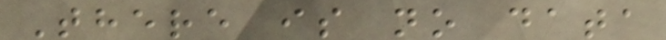There is no data
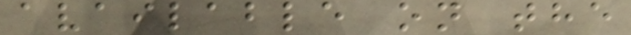available on the
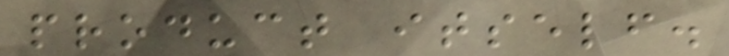product itself.
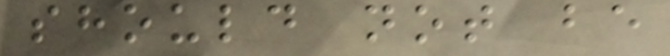should not be
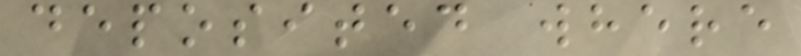deposited where
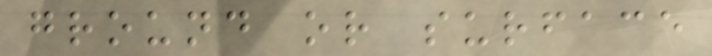ground or surface
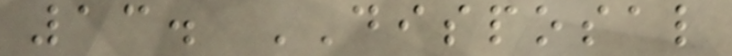13. DISPOSAL
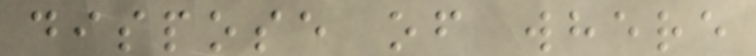dispose of where
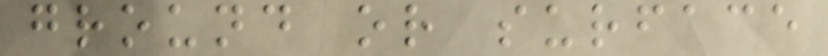ground or surface
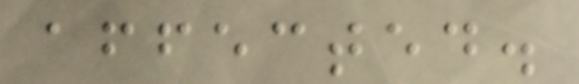affected.
